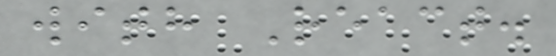with React.
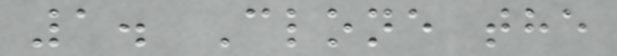1. Clone the
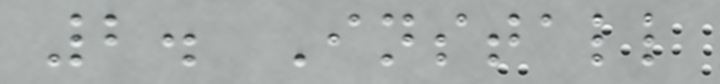2. Install
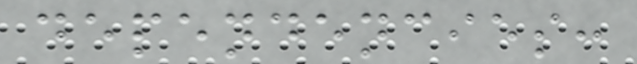dependencies:
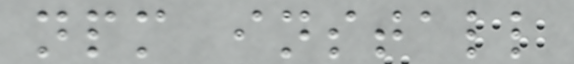npm install
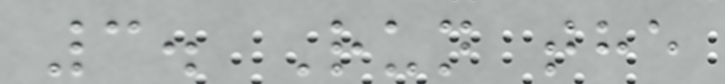3. Run the
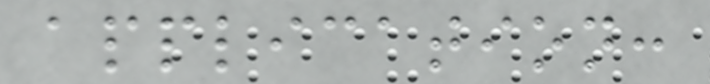application:
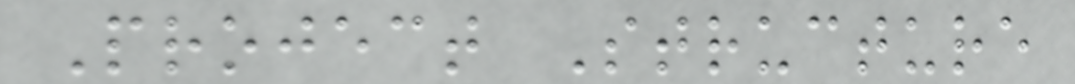Project Structure
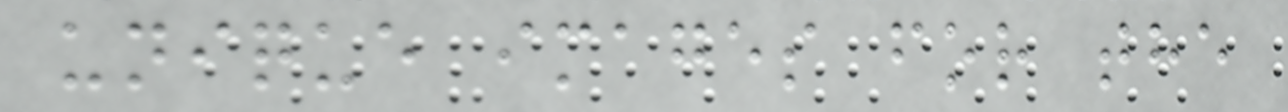unique images for the
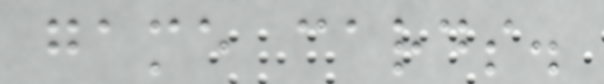game cards.
